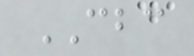CBC
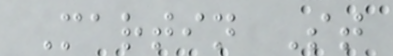Martin St
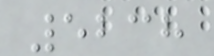5238
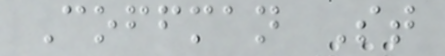Coffman St
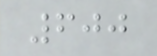600
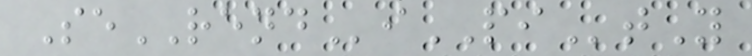SeRENDiPItY
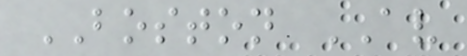BOSTON AV
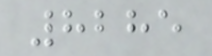8285
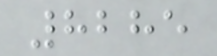8285
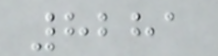8281
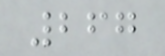267
